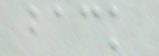back
